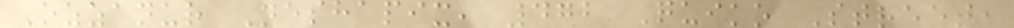Ozzanur Neshapix, 472 Quiko Street,
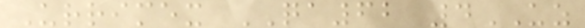Urrimex QA62 4UZ
